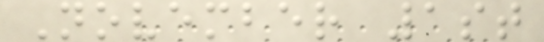November 1st
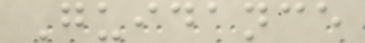Guidance
